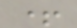+
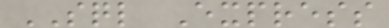SQL Express
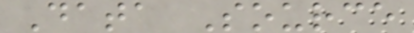Data Source
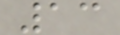13
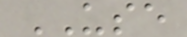USE
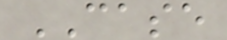CASE
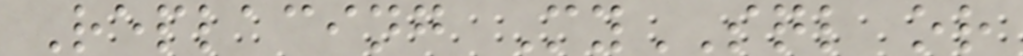Replacing MySQL or
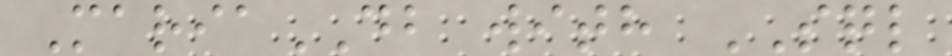MariaDB with SQL
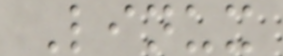Linux
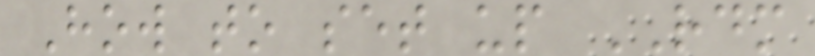How to set up RDM
